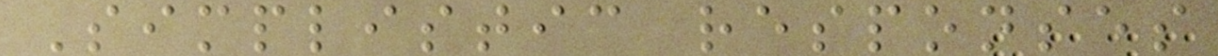Simplistic responses
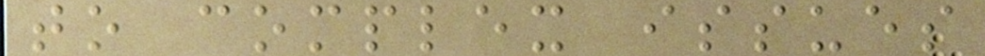to complex issues
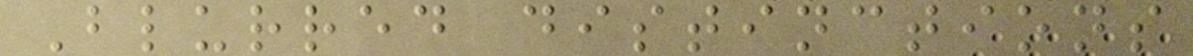Blurred distinctions
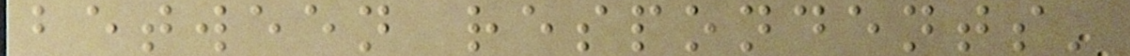between respondents'
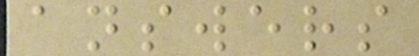answers
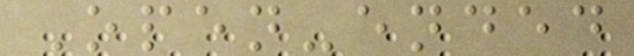Open-ended
